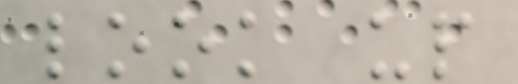look up
